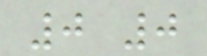0 0
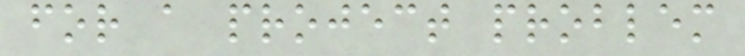for a project problem
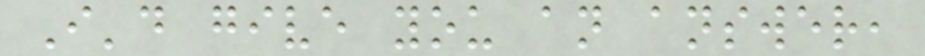I'd give you an answer,
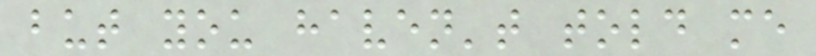but you haven't told me
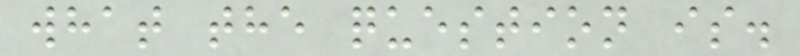what the question is.
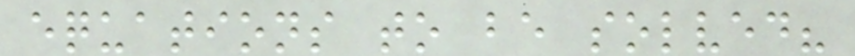equations to be solved?
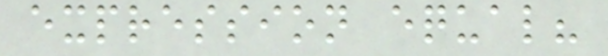expression equal?
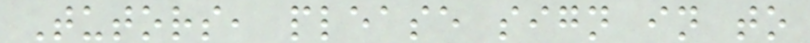Tutors, please sign in to
